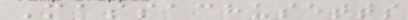Massachusetts
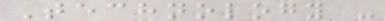Technology -
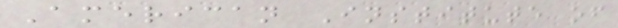American Institute of
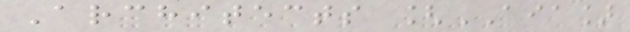Architects [AIA]
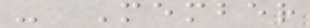- Member
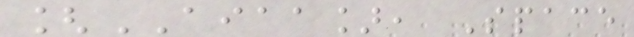[AIAA], Space
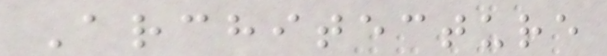Architecture
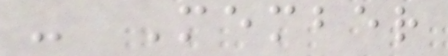- Member
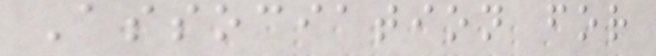Association for
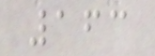163
